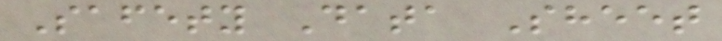Safety Data Sheet
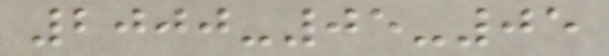2000-05-05
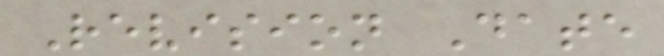Revision Date
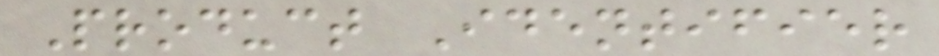Product Identifier
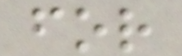for
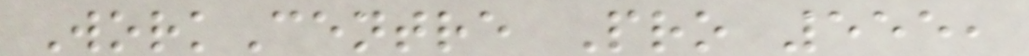WorkCentre Pro 555,
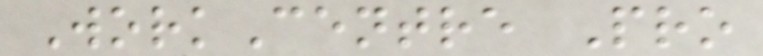WorkCentre Pro
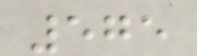575
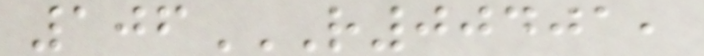106R00401,
